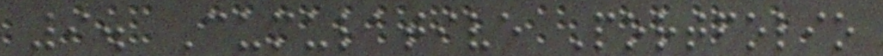9. Cumulative Portfolio
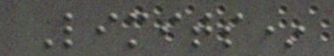Limits*
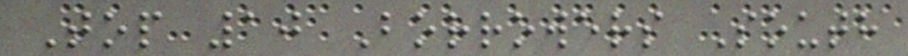Top 10 Borrowers South
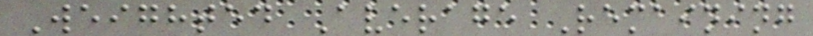Weighted Average Remaining
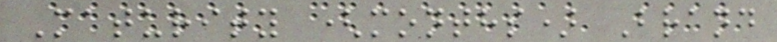Maturity (months) Brand
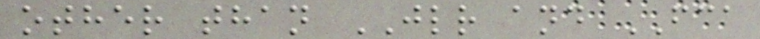other than JLR and FCA
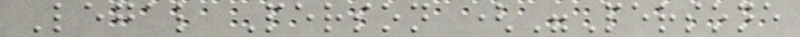Legal Person ("Persone
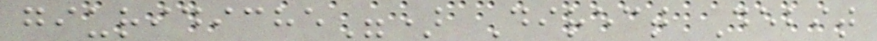giuridiche") Direct Debit
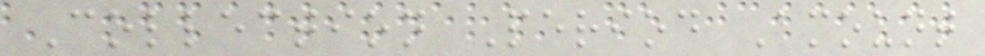Collection Period Amount
